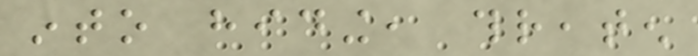into hiding, threaten
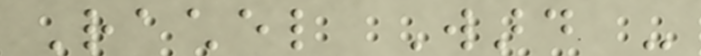Rachel Ward -
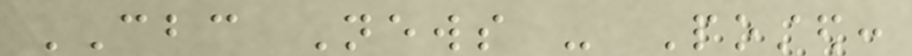CBC News - Posted:
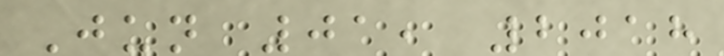Jun 01, 2018
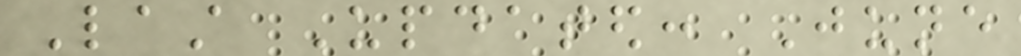Last Updated: June
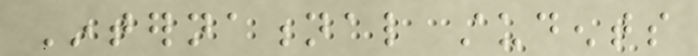International students
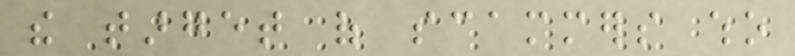the target of scammers who
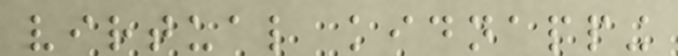virtual kidnapping
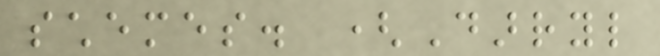schemes. (Darryl
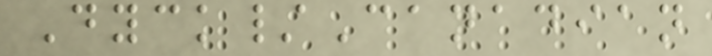Dyck/Canadian
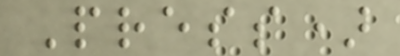Press)
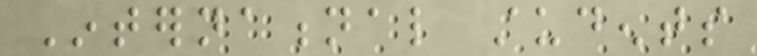International students
